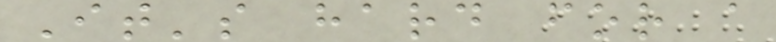It's hard for a
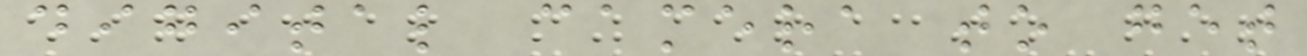digital camera to get
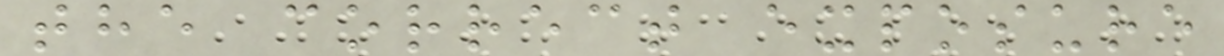the correct exposure
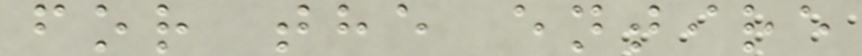for the entire
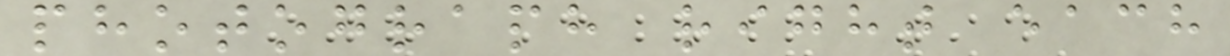photograph right each
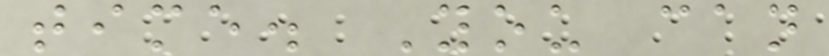time. You can
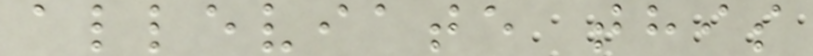alleviate this
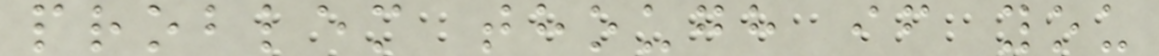problem though if you
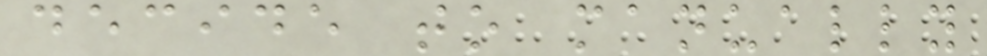decide to manually
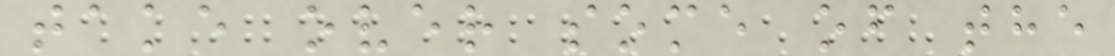take over some of the
